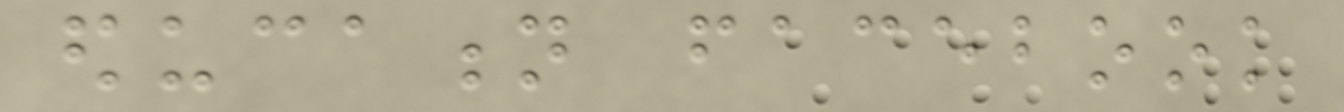education facebook
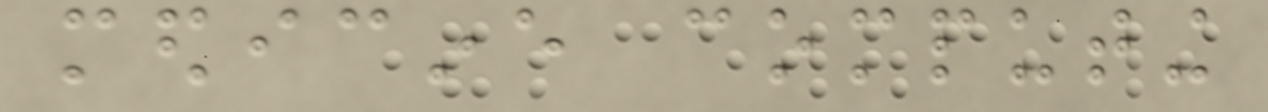medicine computing
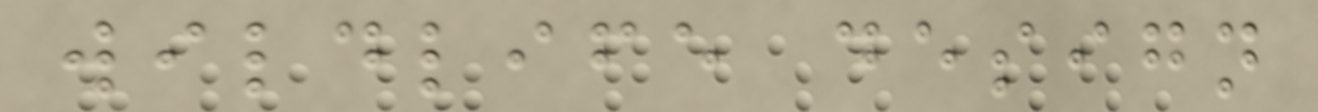wildlife design
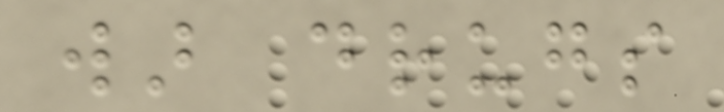war drugs
